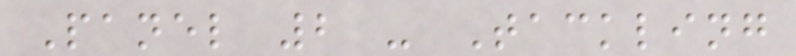Panel 2 - Tackling
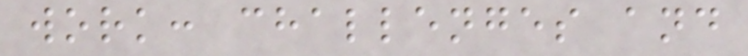work: challenges and
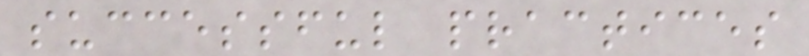successful practices
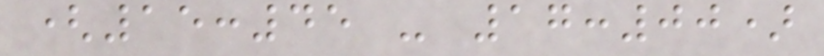(15:45 - 17:00)
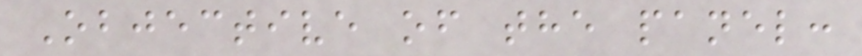Objective of the panel:
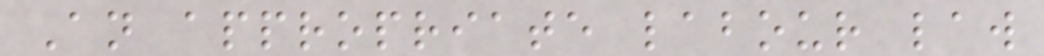An appropriate labour law
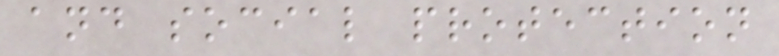and social protection
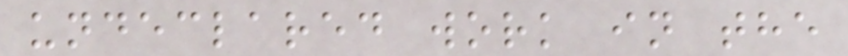undeclared work in the
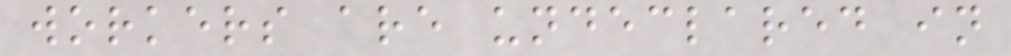workers are undeclared in
